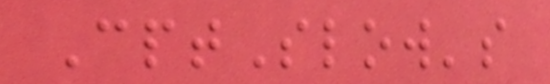CptSlow's
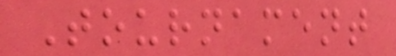Tournament
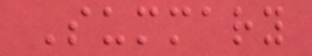Summary
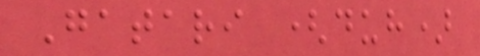Gatari (duh)
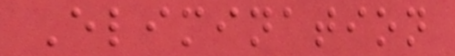Elimination
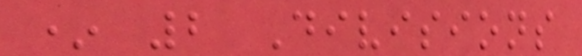* 2 Divisions
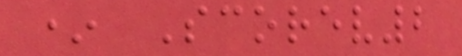* Scorev2
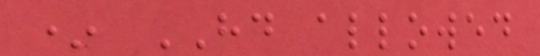* HD allowed
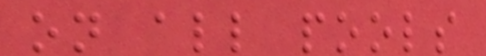on all pools
